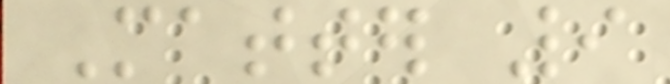Matter 9
